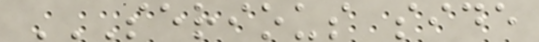SERIOUS SIDE
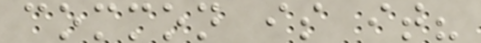common is it?
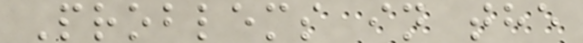Problems in the
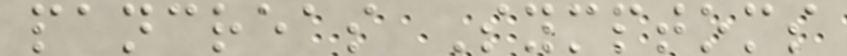pancreas Symptoms
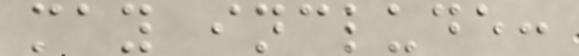may include:
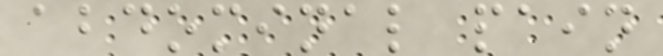abdominal pain
